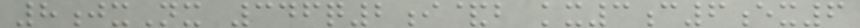8jxNx 346q2i&b kx3c6ex6
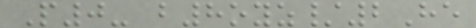P0- b8oyz/2He
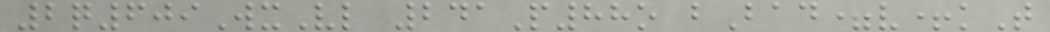2q609WxVl 241P88o bBad=v+kT
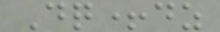Dq+dz
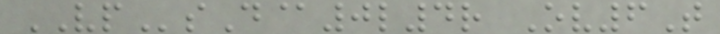VPsD@0l4r Ov6T
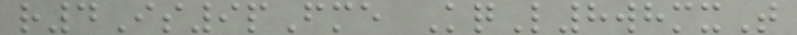r4Is9pFme KqL8whmxT
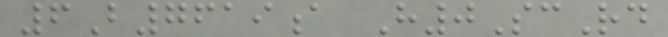6B7619a H0ScRd
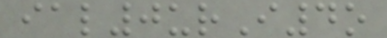ial0urI4o
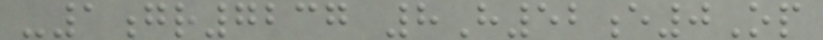-1gr7237 8H52e0Op
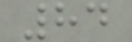84
